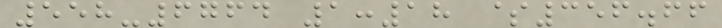558-6764 1:18 $356.66
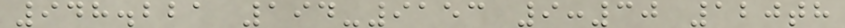948.221 194-9153 9:30 120th
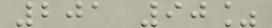201 90%
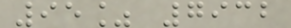95% 7932
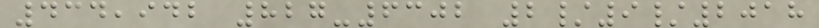434,942 827-6302 2/9/2018
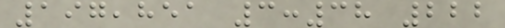197,851 3:38 222
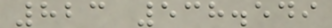823 538.549
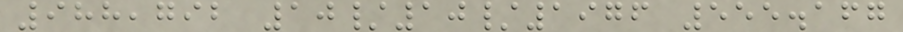988,792 10/10/1976 555.167
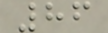86
